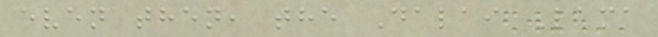even then, the Dalai Lama
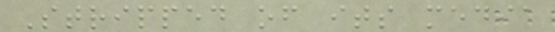Stripped of its media
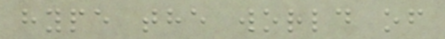hype the world of
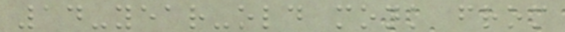14-year-old monk from
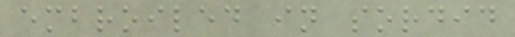embroiled in sordid
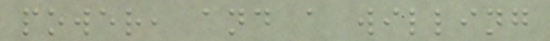power, and a willing
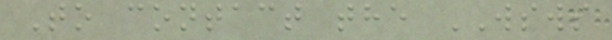To contact the WSWS
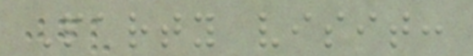Party visit:
